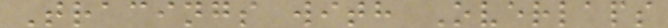Tracings with Overlaps
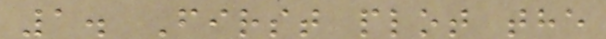1. First plot the
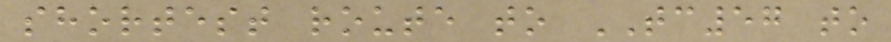shortest route to TC57 to
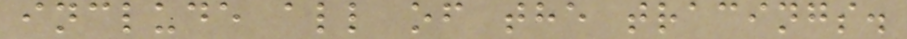include all of the tracings.
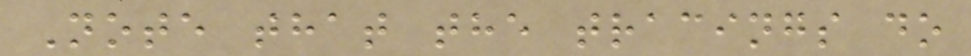Note that the tracings do
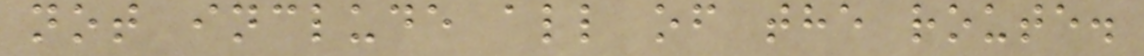not include all of the route.
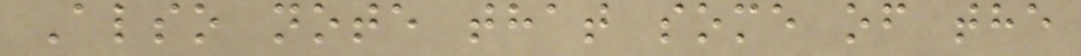Also note that some of the
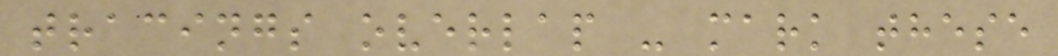tracings overlap - mark these
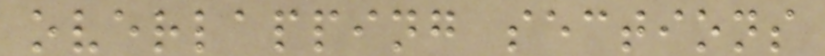overlapping sections
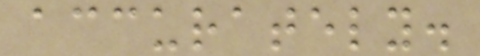accurately.
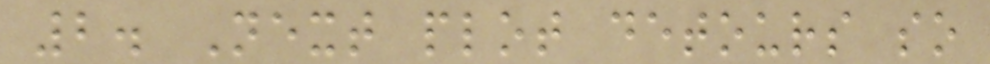2. Next plot detours so
